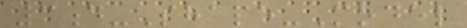3d-Shape-Model
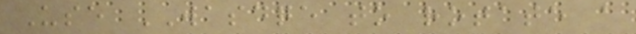Use WASDQE to rotate a
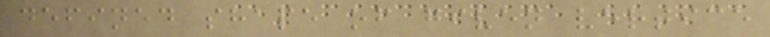defined shape of given vertice
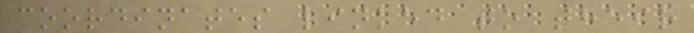coordinates linked to their
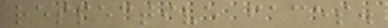respective faces.
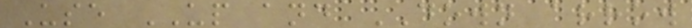Use UP and DOWN arrow
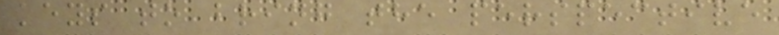keys to bring the perspective
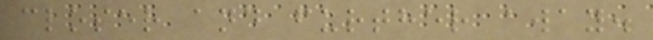closer and further away.
